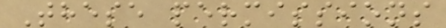These permissions
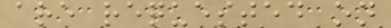are requested on
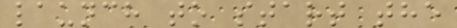launch to start the
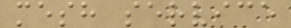mesh service
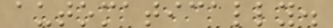automatically.
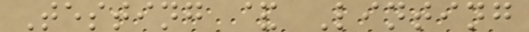Testing & Linting
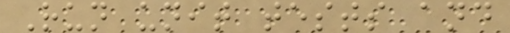Run unit tests and
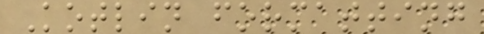Kotlin formatting
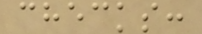checks:
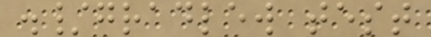./gradlew test
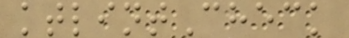ktlintCheck
